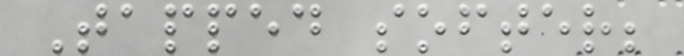Tapped softer;
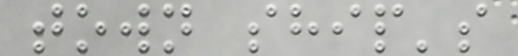town ship's
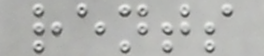rents
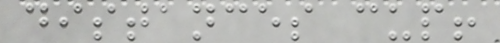distances cup!
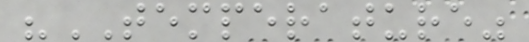"TEMPERATURE"
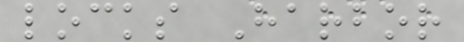locks Harbor
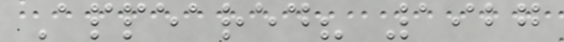Appeared? 1927
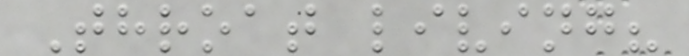Throat living?
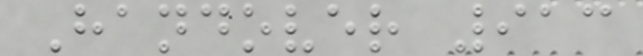Handover 913
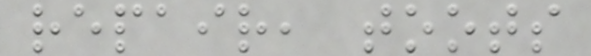repair, toots
